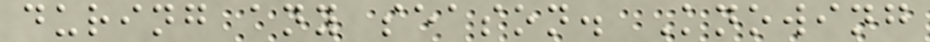during any season. Knowing
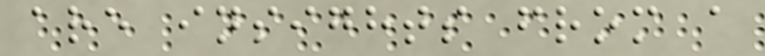are insights from a
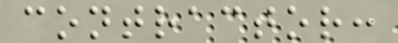contractor:
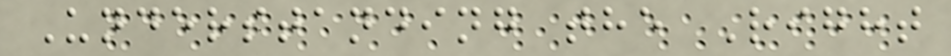Understanding the Right
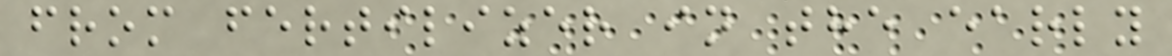from fertilizer in the early
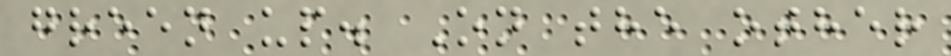green up. On the other
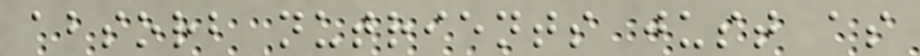absorb nutrients just as
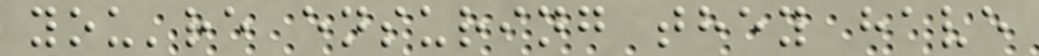you're ensuring they have
